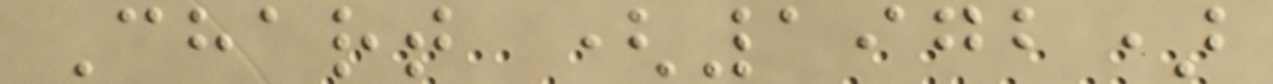Chart (1972)
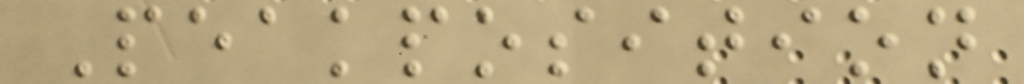Peakposition
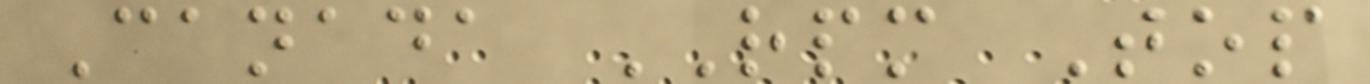Canada RPM Top
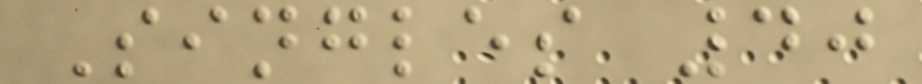Singles 40
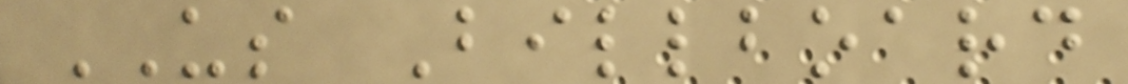US Billboard
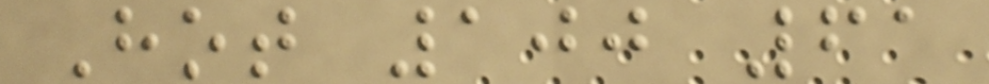Hot 100 61
